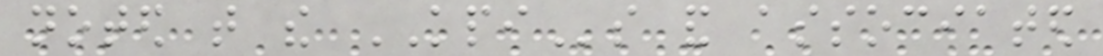noted that the KPIs and associated
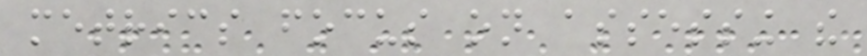metrics focus on assessing the
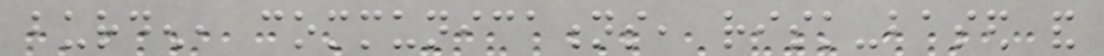burden, communications, risk-based and
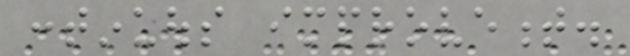continuous improvement.
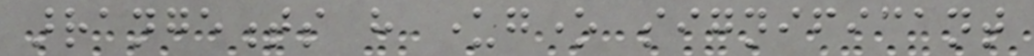arrangements have undergone significant
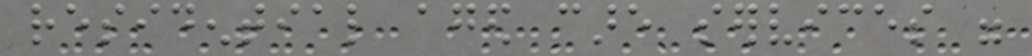residential aged care services were
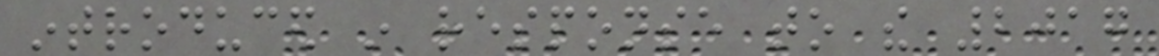introduced in response to the 2017
